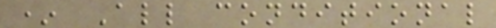* All conditional
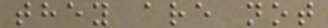they are not
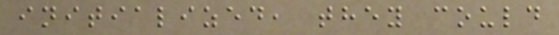initialized, they could
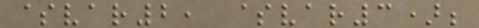$var2, $var3);
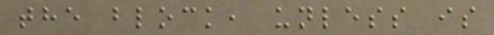the block, unless is
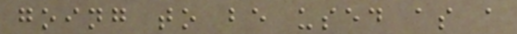going to be used as a
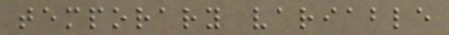temporary variable
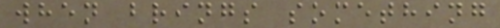when brings something
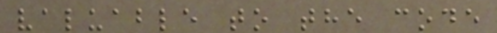valuable to the code
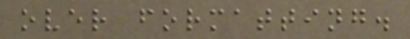over formatting.
